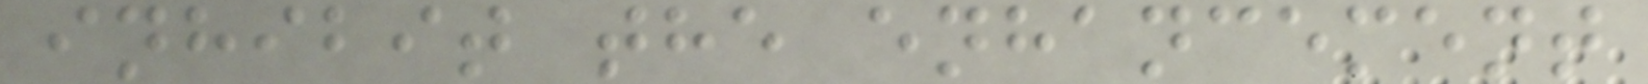inhibit the enhancement
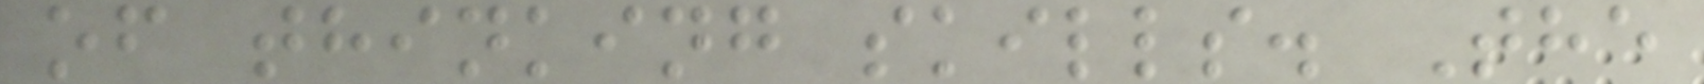of thinking skills. The
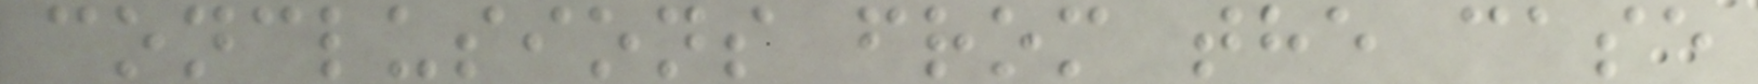conclusions from the case
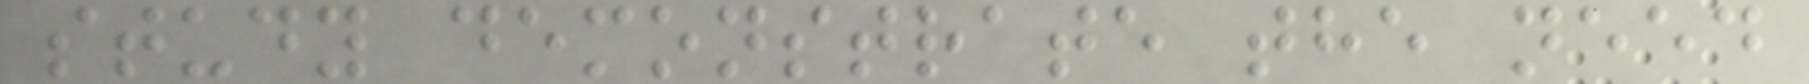study demonstrate the need
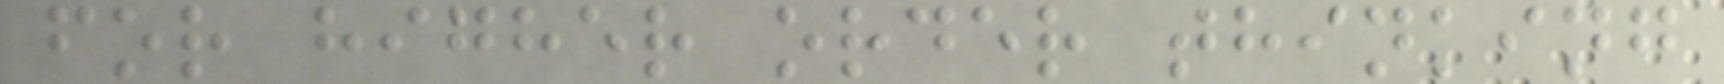for higher order thinking
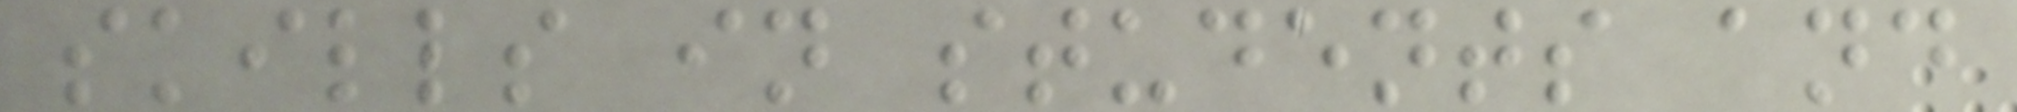skills in students and
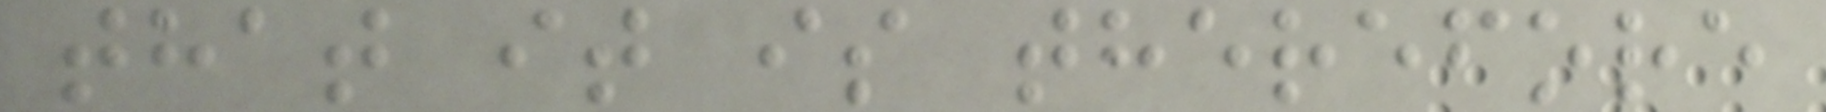that it is therefore
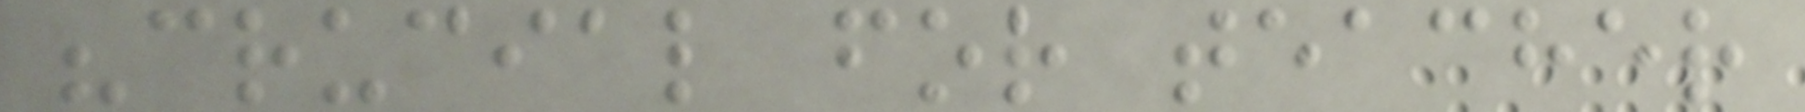"crucial for teacher
